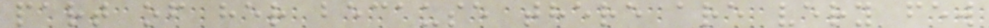part of her because there are very few
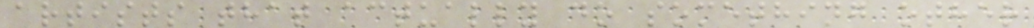artists that actually do something other
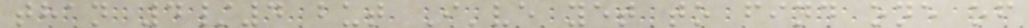than 4/4 but I've yet to find one of
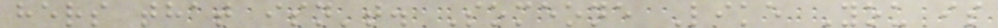hers that isn't. Someone Like You is
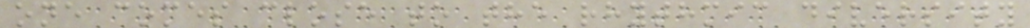one comes close to the rhythmic diversity
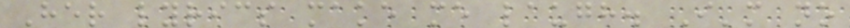Her lyrics make me laugh. I'm no
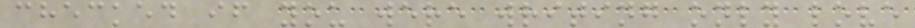checked if you were writing only love
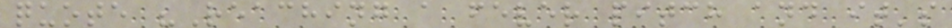quote "Reaching a fever pitch and it's
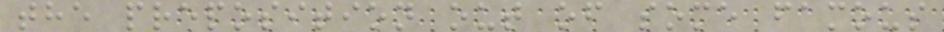the preposition out of some famous
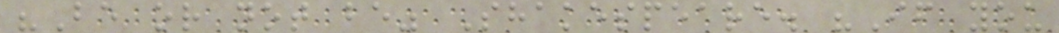"Be or not be" Shakespeare. "If you
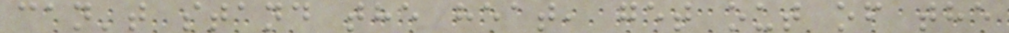can't stand the heat, get out of the
